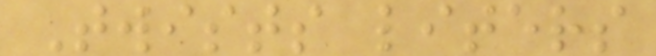Twists liters
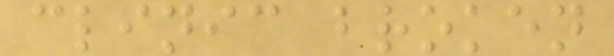clinic broken
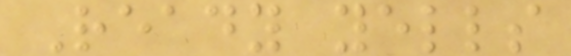Ready yells
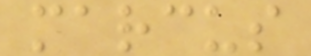marcus
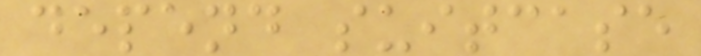depend suitcase
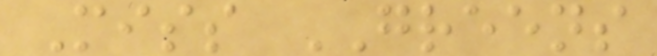Miss GREENS
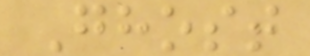Ghost
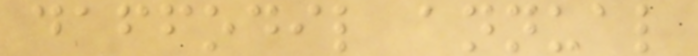daffodil annual
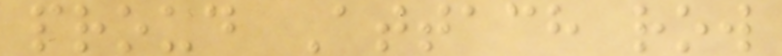proud Attach row
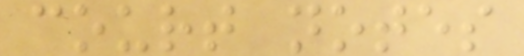court notes
